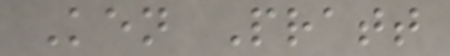Ken Pratt
